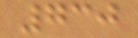730
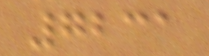7231
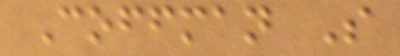Coffman S
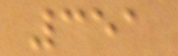351
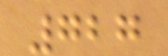727
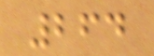264
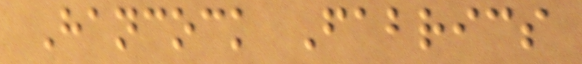Hancock Fabrics
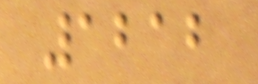1212
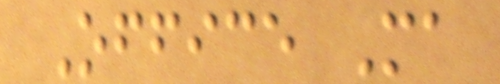Office Ma
